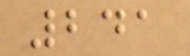241
